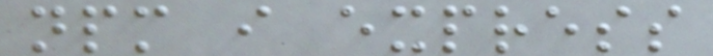npm i express
